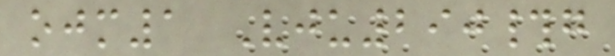ojm1 Vju290#g
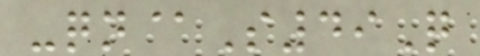-qn@S49Q
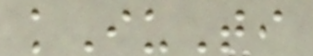kIuTi
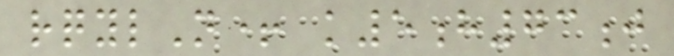rqylN+ k5h73j
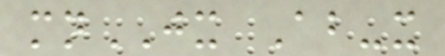mnJX Ab-x
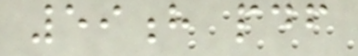59h pdf
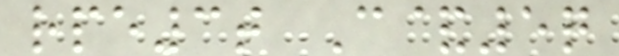rpe3t C&5q
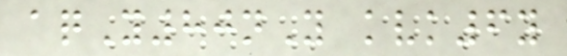aqY80nY kvk6y
